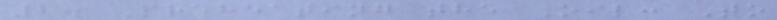2. Preheating the Oil: To
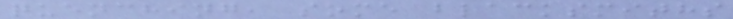quenching, some blacksmiths
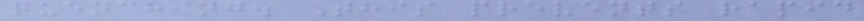quenching. This prevents rapid
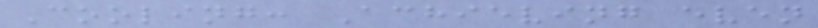Cooling: Achieving even
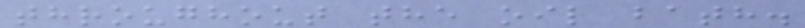throughout the oil bath.
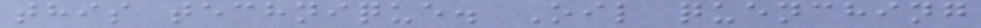this technique. Oil quenching
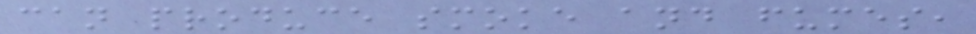can produce smoke and fumes,
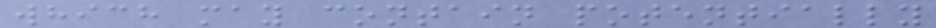which may contain potentially
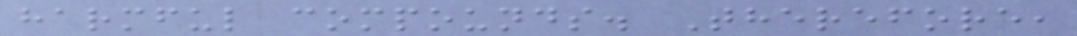harmful compounds. Therefore,
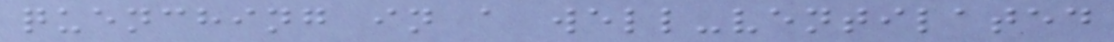quenching in a well-ventilated
